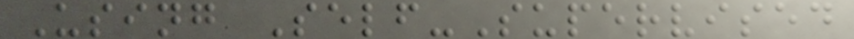Using Self-Supervised
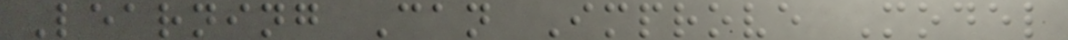Learning Can Improve Model
